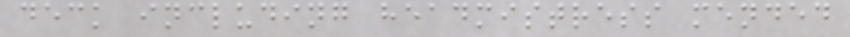deck including headmistress mended
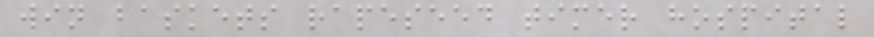win baskets rapeseed timer hospital
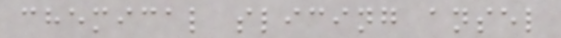chemical slicing ansel
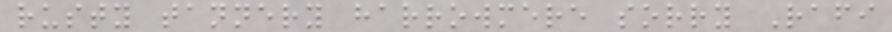rusty tannery harrowmere sorry Rafi
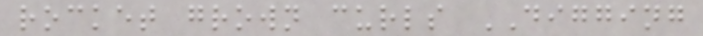rocket grown curls DIGGING
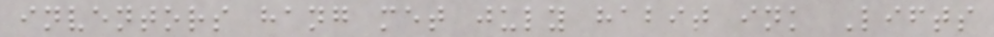inventors hang met july habit ink Lifts
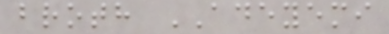broth ADEYEMI
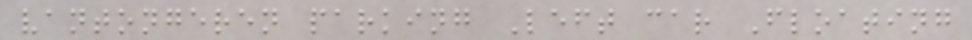vantongeren parking Left car Floating
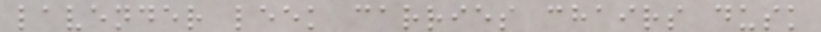lavender leek carries chairs dusk
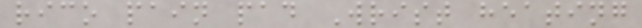rico pain pad Wrist heating
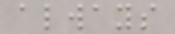always
